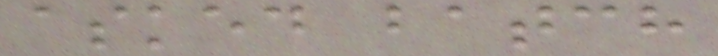asked batch
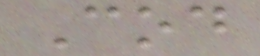Cod
